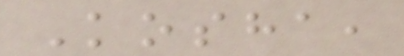Kosha,
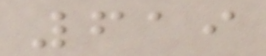619
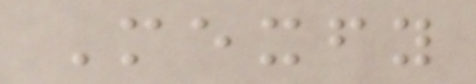Mexfy
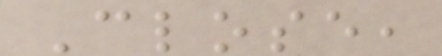Close,
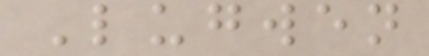Lugwen
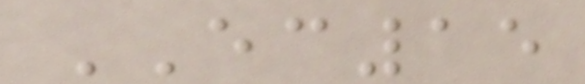EC15
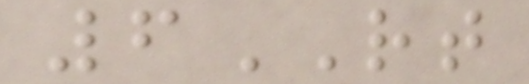6RT
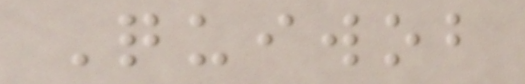Quiwob
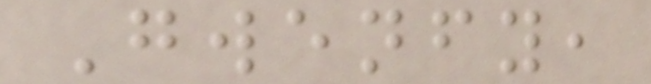Gwenfy,
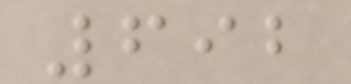692
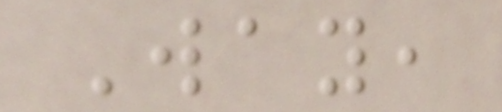Way,
